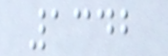1342
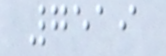7519
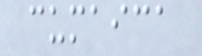cumaica
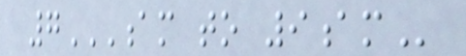7AM TO 9AM
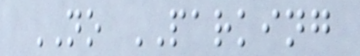NO PARKING
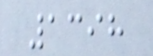1398
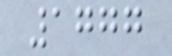1777
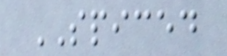SPICED
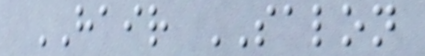HAIR SALON
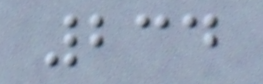234
